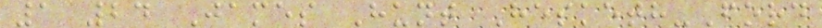1 24 James Hunt Hesketh-Ford
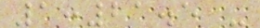1:21.5 -
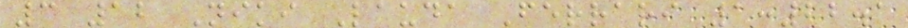3 12 Niki Lauda Ferrari 1:22.1
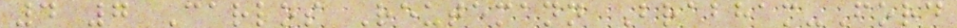4 7 Carlos Reutemann Brabham-Ford
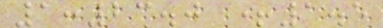1:23.0 +1.5
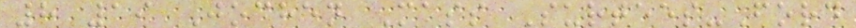8 19 Jochen Mass Surtees-Ford
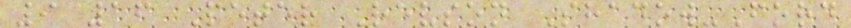9 16 Peter Revson Shadow-Ford
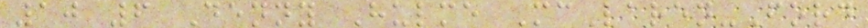10 6 Denny Hulme McLaren-Ford
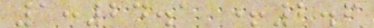1:24.1 +2.6
